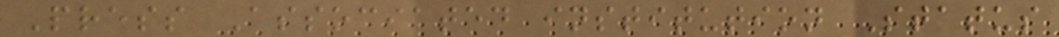Press Associated institution Status
